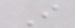I
